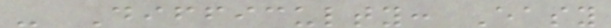- Difficulty: Easy
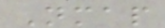Nmap
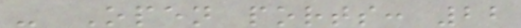- Open ports: 22
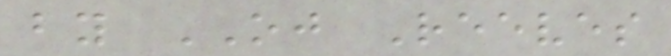by OJ Reeves
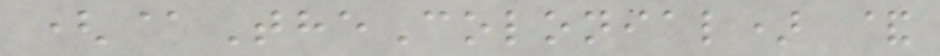(@TheColonial) &
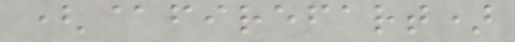(@firefart)
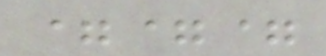===
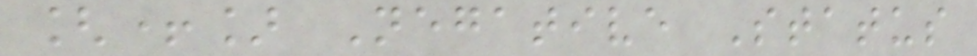[+] Negative Status
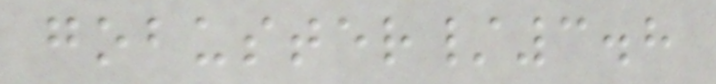gobuster/3.8
